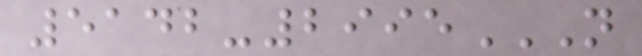5142-2995N
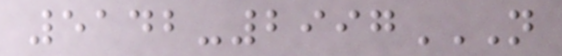5142-2997N
